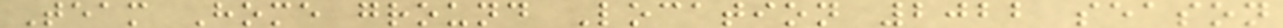Team Home ground Location 2022 season
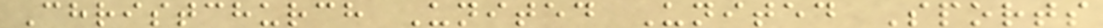Christchurch United United Sports
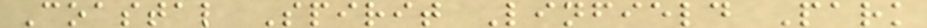Coastal Spirit Linfield Park
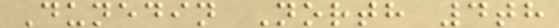Dunedin North 4th
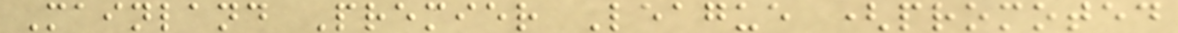Mainland Premier League (promoted
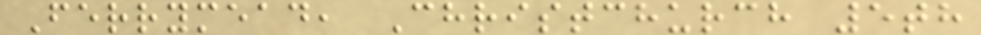Ferrymead, Christchurch 5th
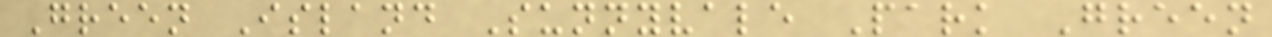Green Island Sunnyvale Park Green
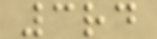3rd
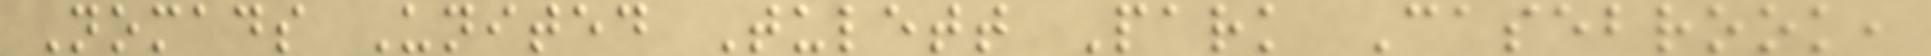Nomads United Tulett Park Casebrook,
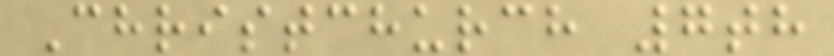Christchurch 7th
